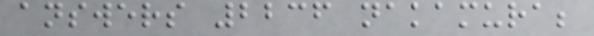answers 2236 nakamura;
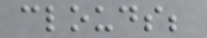clouds;
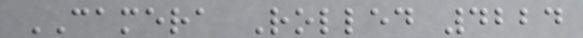CAMERA Rolled 4224
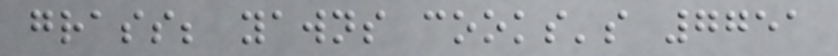grass; yawns cooks's 7751
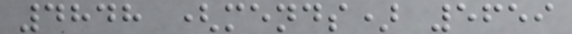4848 (mends) 5659
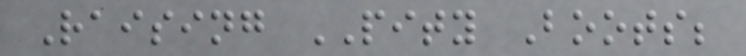Raising PITY Boots;
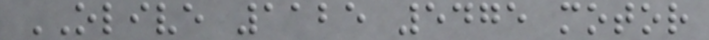OLIVE 1125 5475 motor
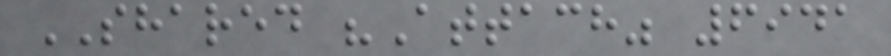SHARED "Attach" 6941
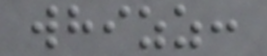whizz:
